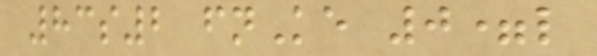83s2 fnKe 0=l
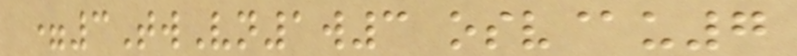=3TwVn1w3 osv@u7
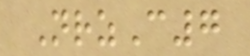NrzC7
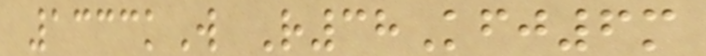1333kW R38Kfj6m
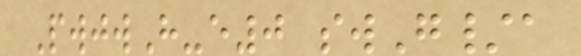PwjwH-e0 swG/a
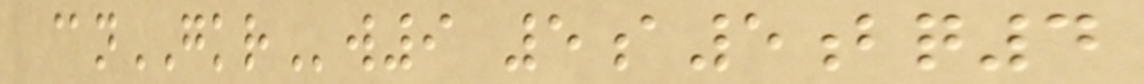@nGKRw9 5a5bq4
